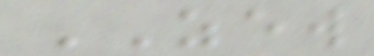ZEW
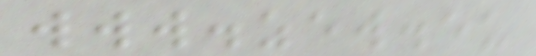www.zew.eu
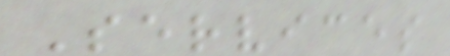Services
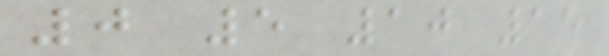0 5 10 15
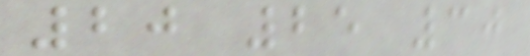20 25 30
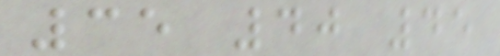35 40 45
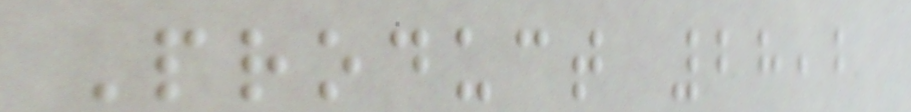Product 28,2
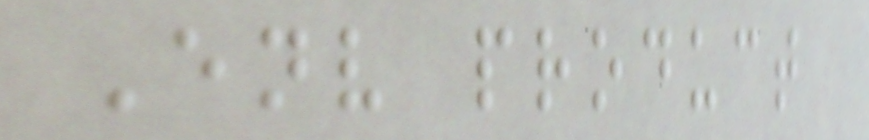Env product
